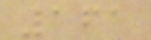161
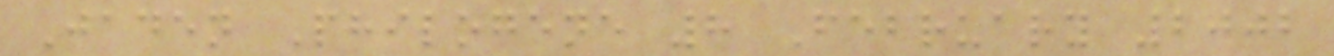Jaden Philogene 8 February 2002
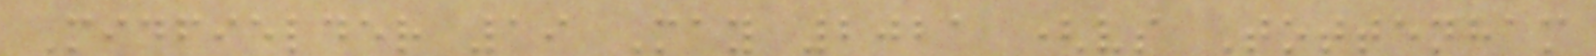Midfielder 19 May 2021 (vs Tottenham
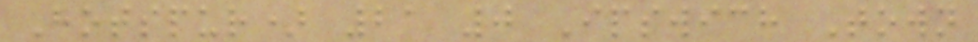Hotspur) 21 0 Ipswich Town
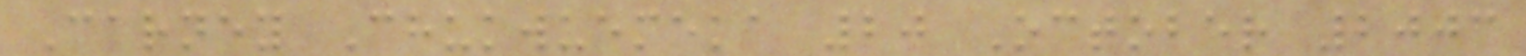Carney Chukwuemeka 20 October 2003
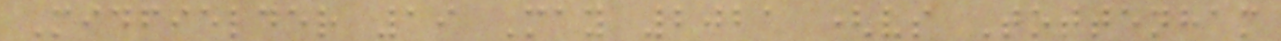Midfielder 19 May 2021 (vs Tottenham
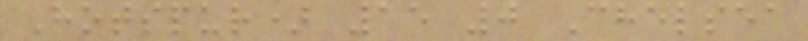Hotspur) 15 0 Chelsea
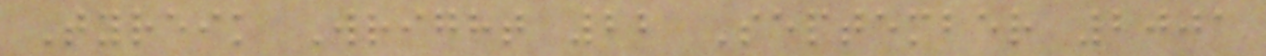Tyreik Wright 22 September 2001
